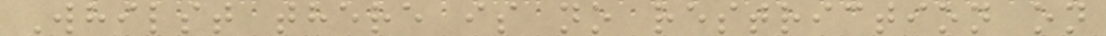Whilst there is no restriction on
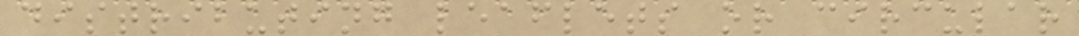distributing leaflets or circular
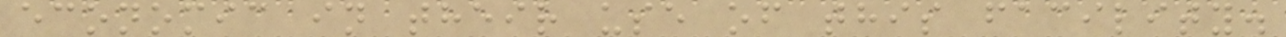economic in their use of this facility.
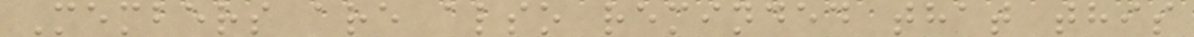Members are also reminded that this
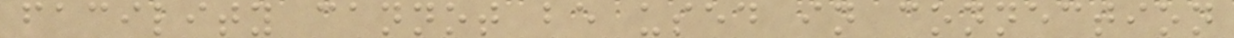facility cannot be used in connection
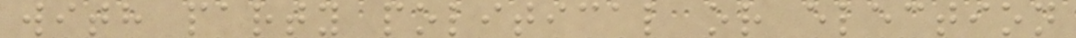with party political or election
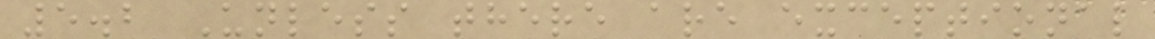5.2 Unless there are exceptional
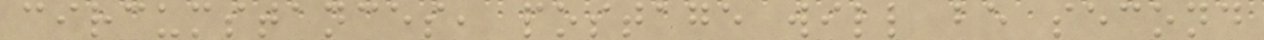circumstances, postage will be second
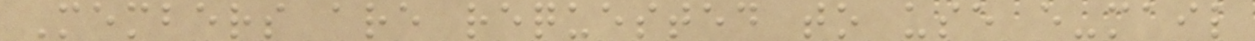Members are requested to use e-mail
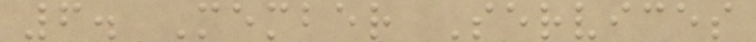6. Member Services
